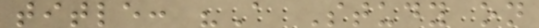title: "A Study on
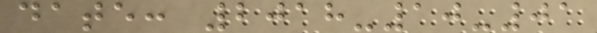date: 2018-10-01
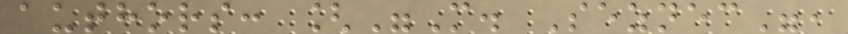authors: ["M. Seznec",
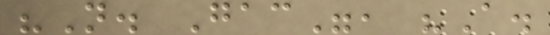"N. Gac", "A.
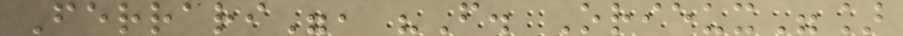Ferrari", "F. Orieux"]
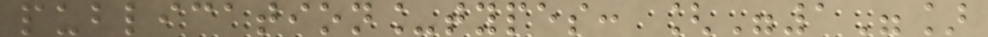publication_types: ["1"]
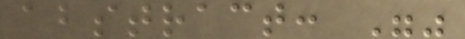abstract: ""
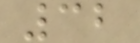32
